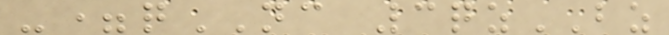-=qNC 3qzBZ
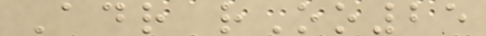Adr rOo25
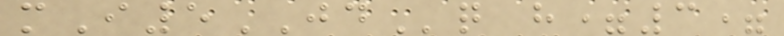mI5JDq h=3=
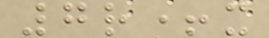7r+x
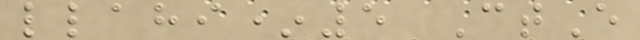llahi*5 CtE
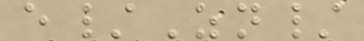e/Zn/
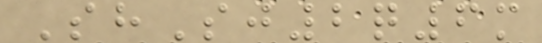ShSj2q6m
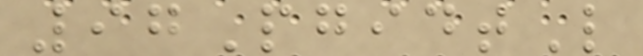97PgidtL
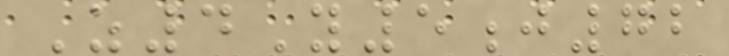Z4Y5j72
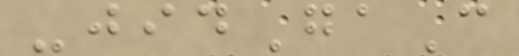-jidGaC
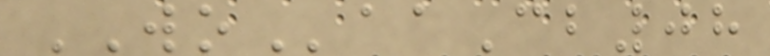WOaaCb08
